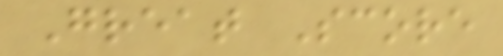Great Score
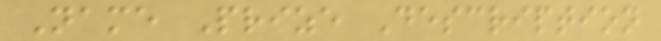Name Prize Description
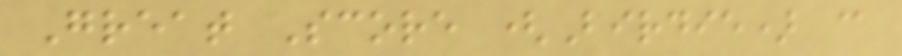Great Score (Birdie) @
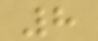8
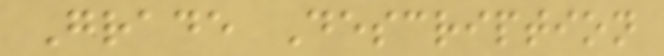Grade Description
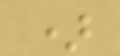)
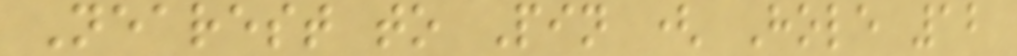Nearest to Pin ( Hole 12
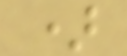)
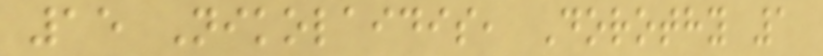15 Nikolaidis, Dorothy 1
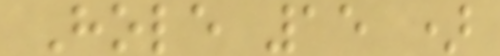Hole 15 )
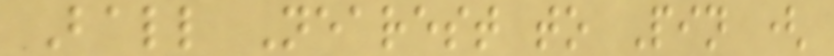Ball Nearest to Pin (
